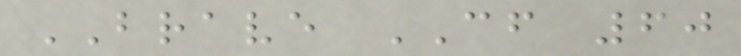BRAVE CF 60
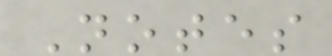Notes
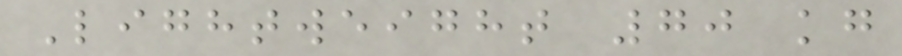Lightweight 70 kg
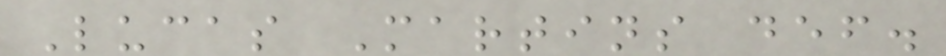Lucas Martins def.
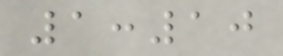1:10
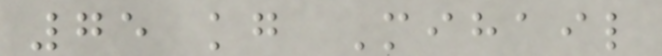75 kg Mihail
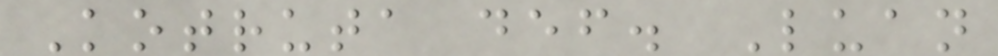Kotruta def. Luan
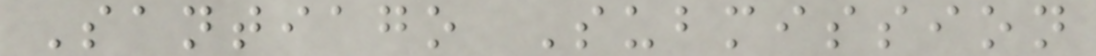Santiago Submission
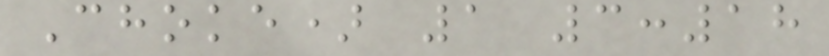Choke) 1 3:18
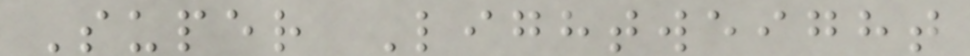Super Lightweight
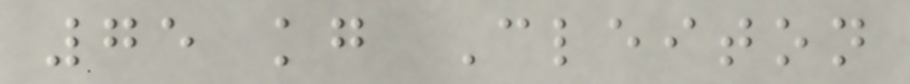75 kg Cleiton
